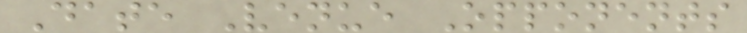Date Venue Opponents
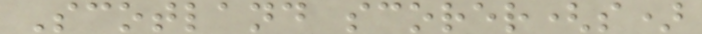Scotland scorer(s)
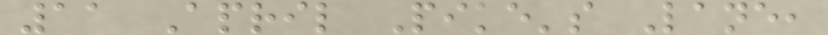11 April Pike's Lane,
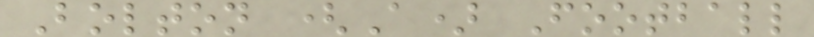Bolton (A) Football
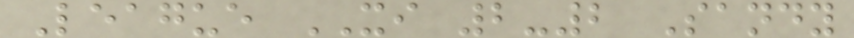League XI 2-2 Sandy
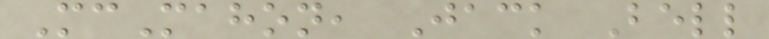McMahon, Jack Bell
